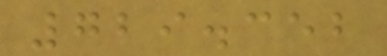729.352
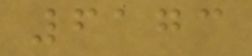6173
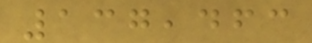137,463
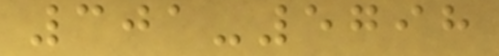301-5798
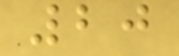20
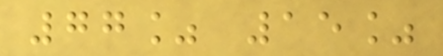77% 15%
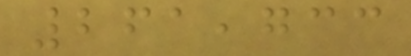261,733
